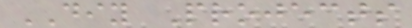DIY Projects
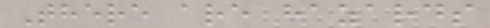There are hazards
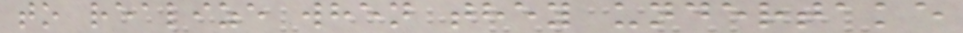to realize when they undertake
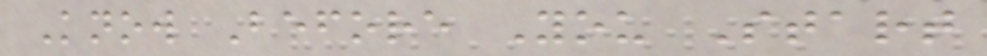Know Before You Start
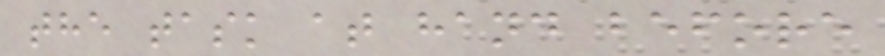the task at hand before
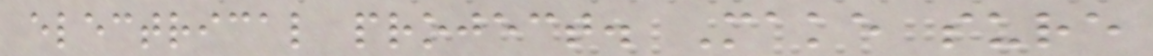electrical project. Make sure
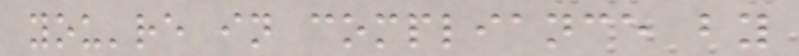you're in compliance by
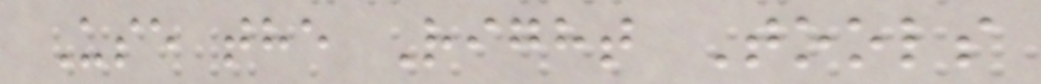Use the Right Tools
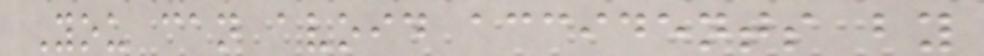You can avoid accidents by
